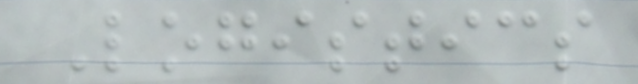Logistics
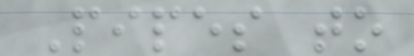Pipes to
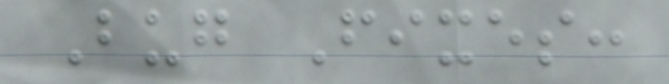Bug Fixes:
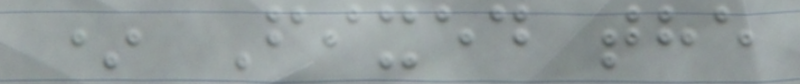* Fixed the
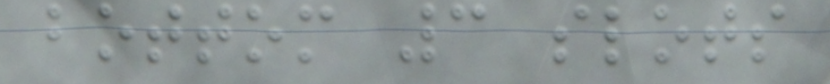bottom 3 slots
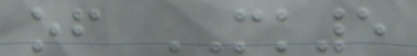of MK5
